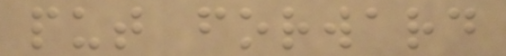put forward
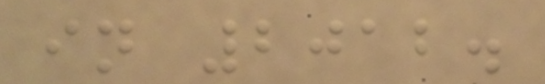in 2012.
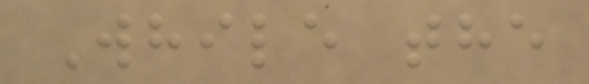While the
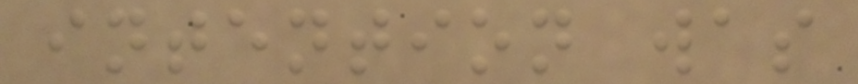intention was
